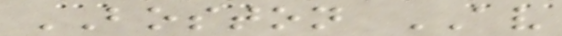BOSTON AV
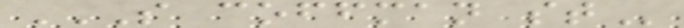S COFFMAN ST
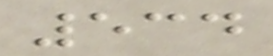534
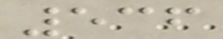536
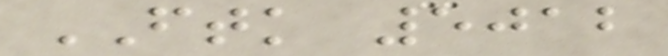FTK 5012
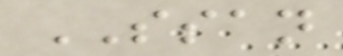SSAN
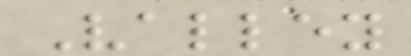Valley
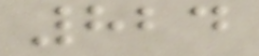824
